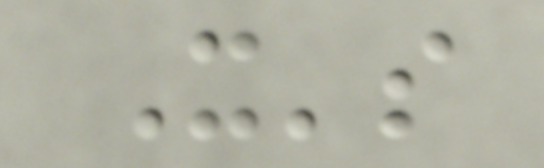It's
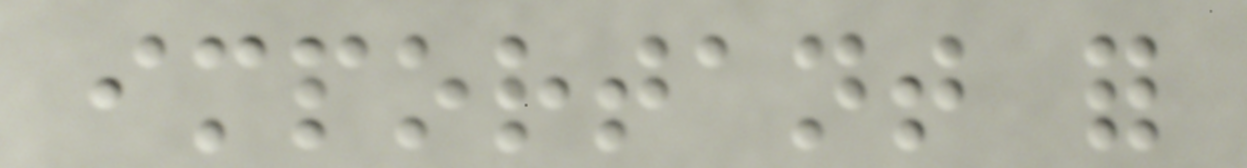important for
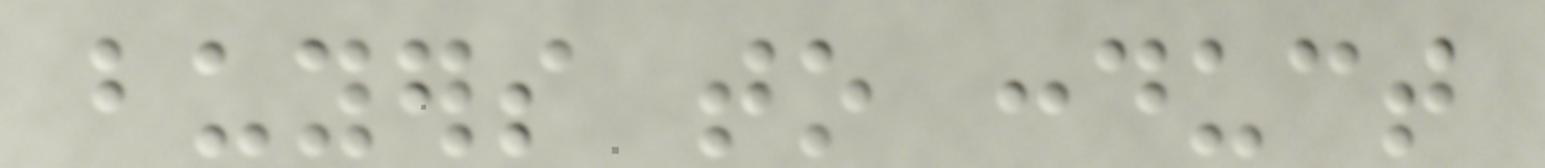buyers to conduct
